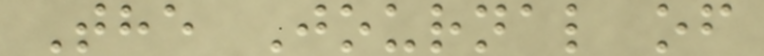The Journal of
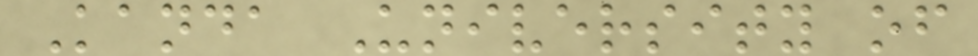Kanda University of
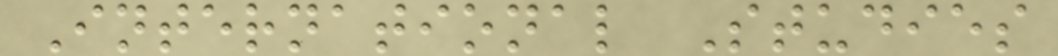International Studies
